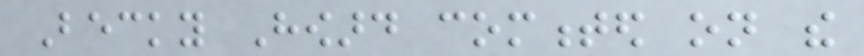Becky Howard commented on the
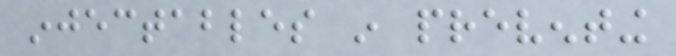injectables in preventing
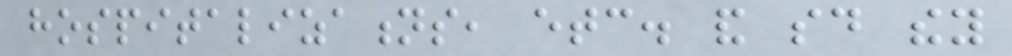hospitalizations, etc. and said they
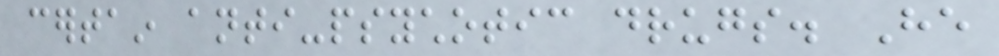certain anti-psychotic drugs. He
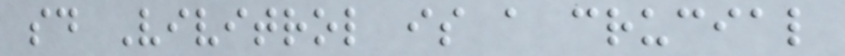said Vivitrol is a crucial
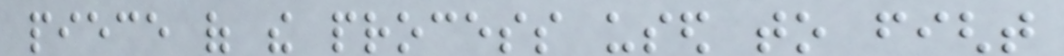piece of the process used to fight
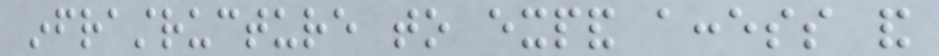infrastructure to expand access and
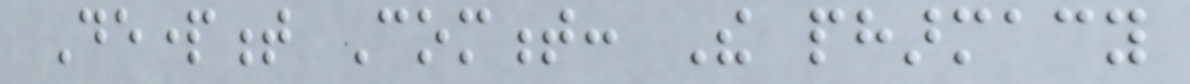Department Comment: The pharmacy
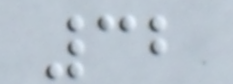32
